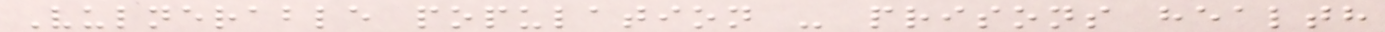Vulnerable population - prisons health
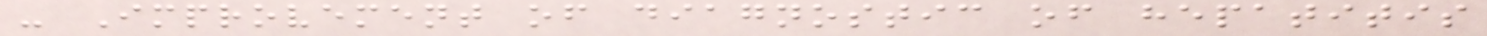- Improvement of diagnostic of hepatitis
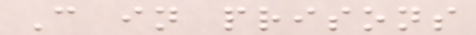C in prisons
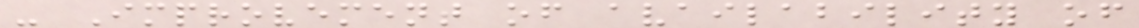- Improvement of availability of
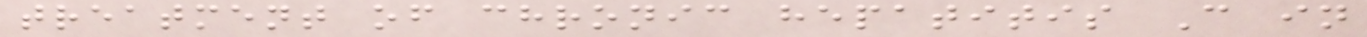treatment of chronic hepatitis C in
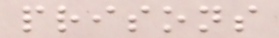prisons
